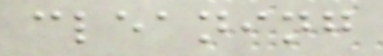cleaning
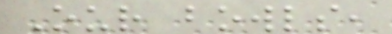Our bowls,
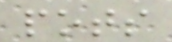pots
